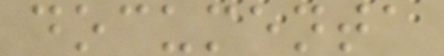documenta
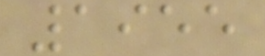1955
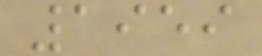1959
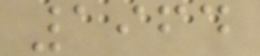1964
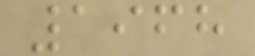1968
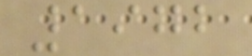1972
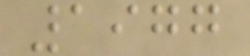1977
